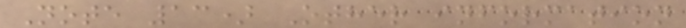Note 13) Other information
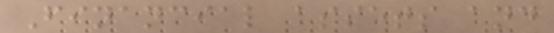Financial assets and
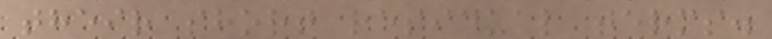their short residual terms.
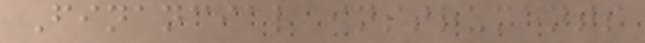Financial instruments
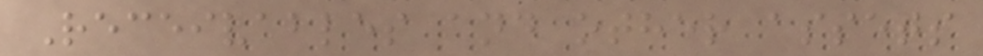Receivables and other assets
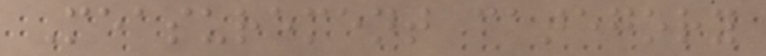Measurement category
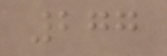277
